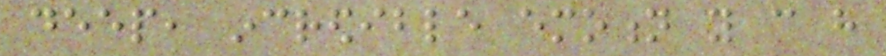deep, incredible emotion you can have
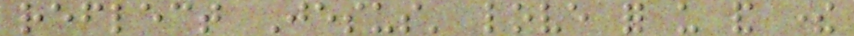reflect Jesus' love for us and there
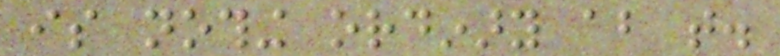is nothing ordinary about that.
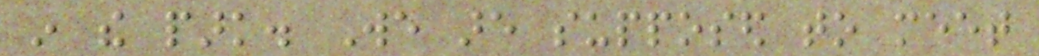in the park. We are supposed to meet
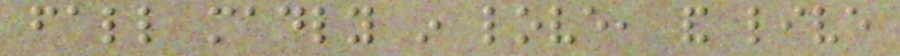fall madly in love, and live
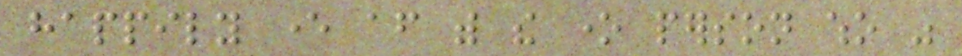happily ever after with the one person who was
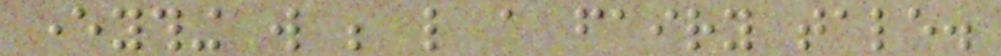everything will be like a fairy tale.
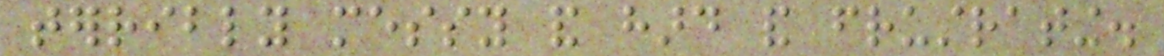terribly messy and hard and frustrating.
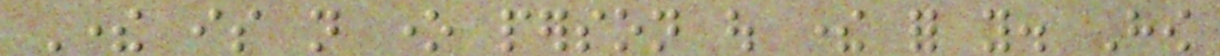There is not one person out there for you. How
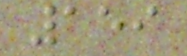159
